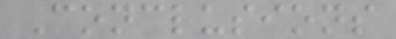Conclusions
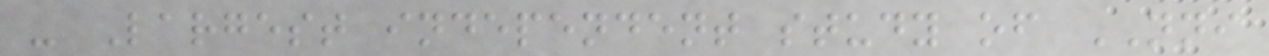- Largest independent study of NNI
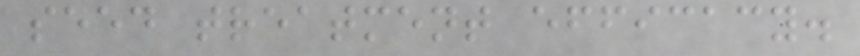seed treatment efficacy.
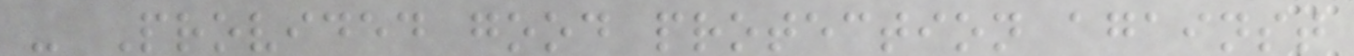- Provided good protection against
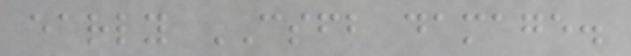early CSFB damage.
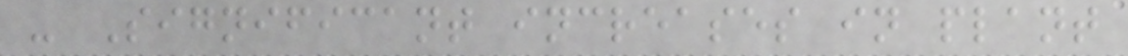- Significant increases in plant
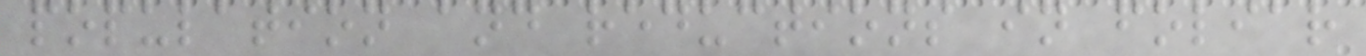population and reductions in foliar
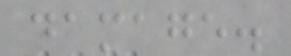damage.
